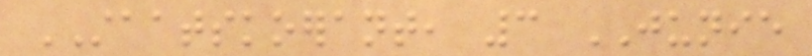STAATSKOERANT, 3 JUNIE
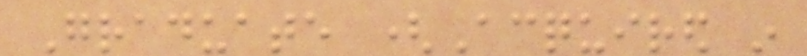Graduate (Acquired in
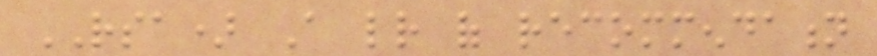RSA) A letter of recommendation
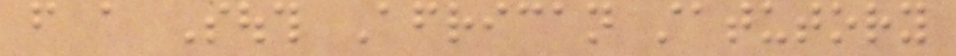from a South African statutory
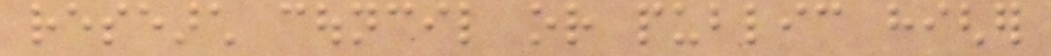research council or public higher
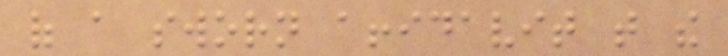of a sworn affidavit that the
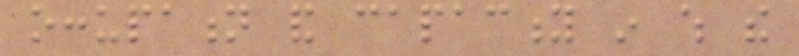occupation and capacity in which the
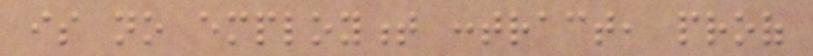is no employment contract, proof
